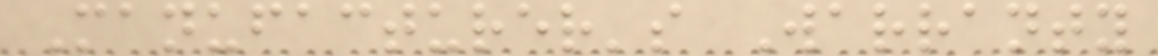Manufacturer's Warranty
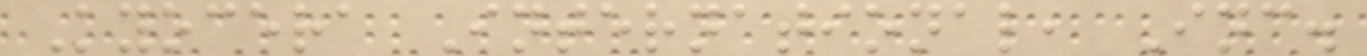Kyocera International, Inc.
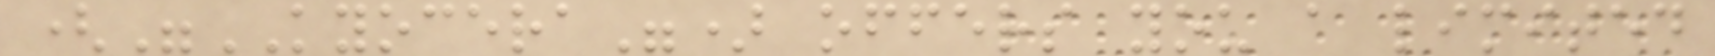("KYOCERA") offers you a limited
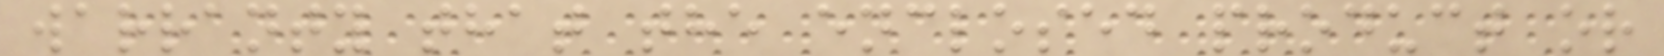warranty that the enclosed product or
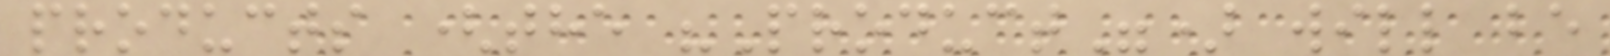products (the "Product") will be
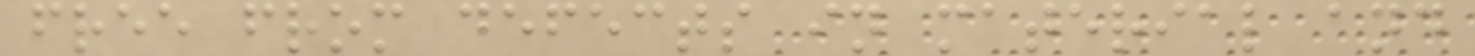free from defects in material and
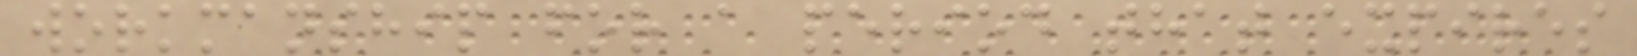workmanship for a period that expires
